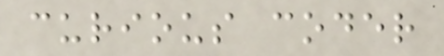curious coder
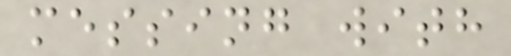messing with
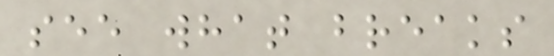see what breaks
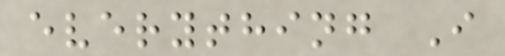everything I
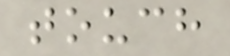touch
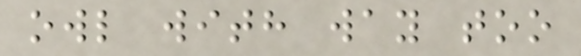owl with way too
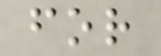for
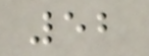52
